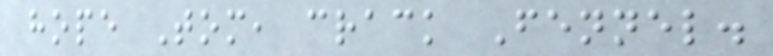hope Tom, crack Fennel.
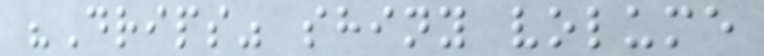"Drips" shiny volume
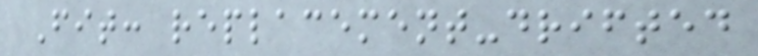Fit: replacement-drifted
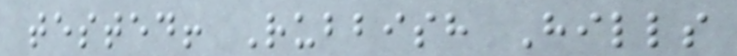tested! Rubbish Hills
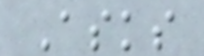Asks
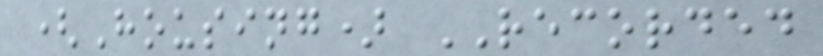(Housing) RECORDED
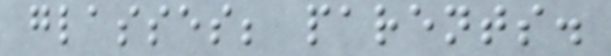glasses; parents.
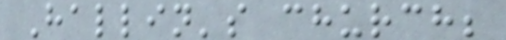Hallin's church;
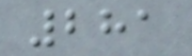281
